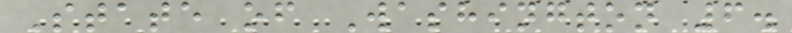State of Washington 6.
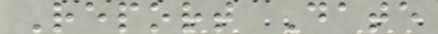Report Date
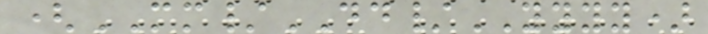(MM/DD/YYYY)
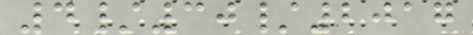4/30/2017
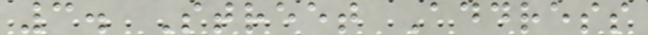3. Street Address
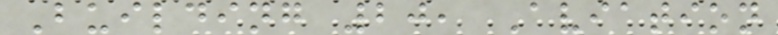Building 20, Aviation
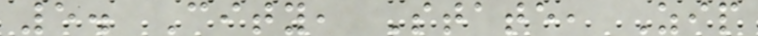5. City, State, Zip
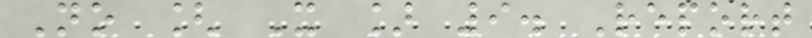No [ X ] 9. Report
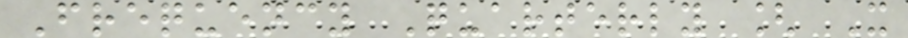Frequency Quarterly [ X
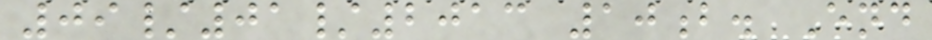09/01/2013 10b. End
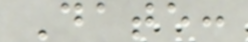Date:
